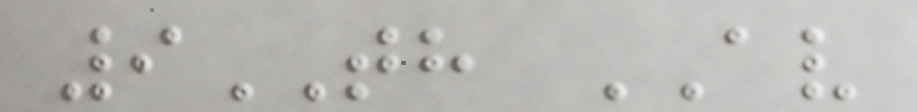9TH AV
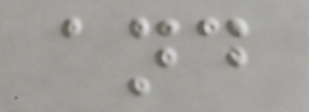and
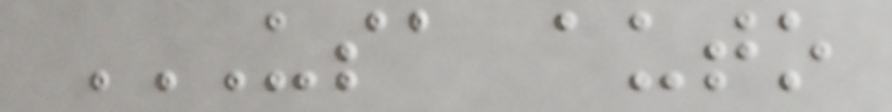USA AUTO
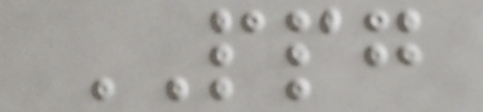PPG
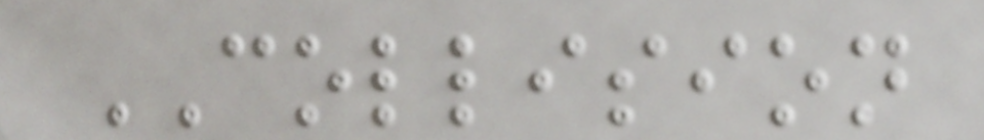COLLISION
